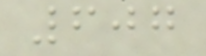607
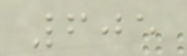605
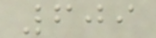609
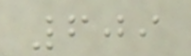609
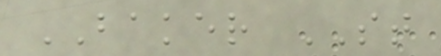BAKER ST
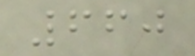660
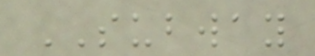SUBWAY
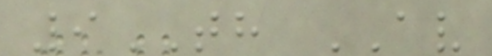9TH AV
